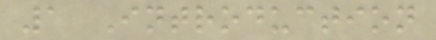1 Introduction
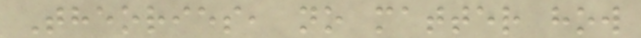Theories, no matter how
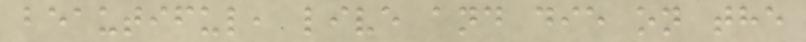beautiful, live and die on the
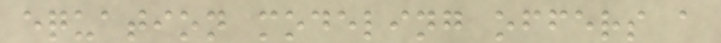equation modeling offers a
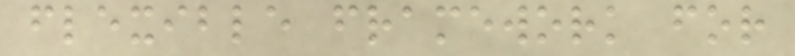flexible framework for
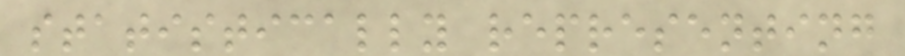statistically representing
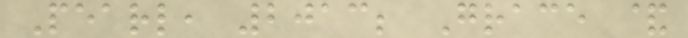Pearl, 2013; Grace &
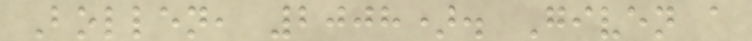Bollen, 2008). Given a
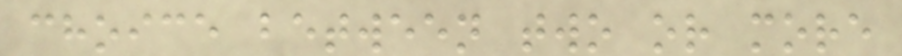choice between two or more
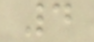4
